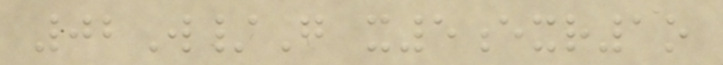02W/G x5exr1o
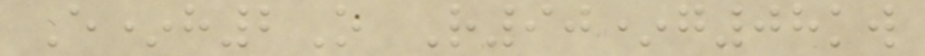E*h2O R90*g08kw
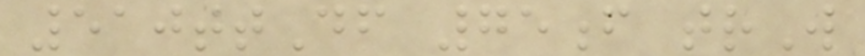510ttDf 75f trW
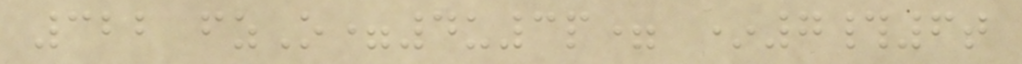322 fzO=4u3p= *7#6t
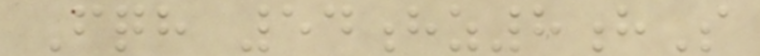Fqh 54hz8hS
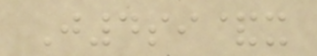J4si&x
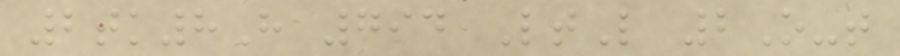2tk8H 794 LtL 2O-t
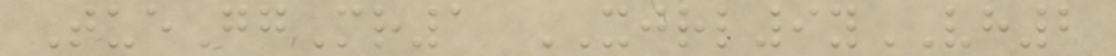TueGgMr1 XJRL9yVH2
